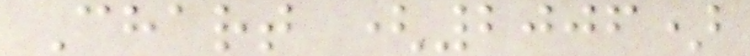Chart (2006)
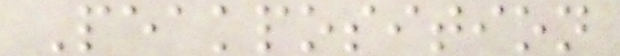Peakposition
